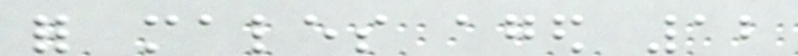for males aged 12
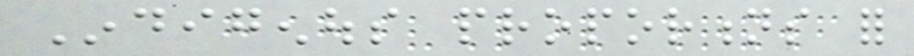Indigenous proportions for
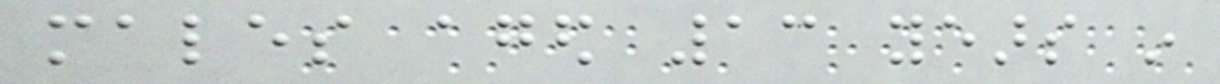males aged 13 years in
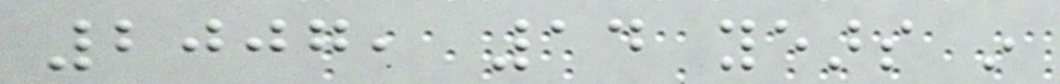2007, 14 years in
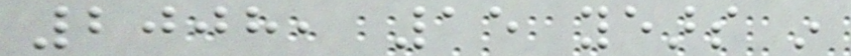2008, 15 years in
